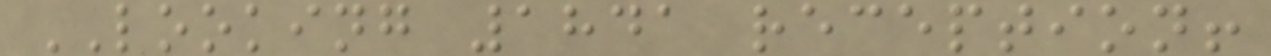LOOKING 1841 reception!
